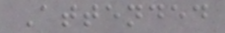Attended
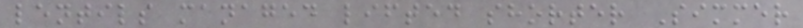lentils managed lifted shorter Simmer
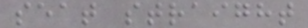seat straight
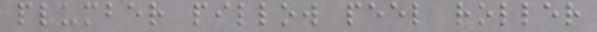plumber pillow peel roller
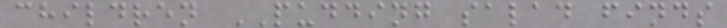children PUDDING salad finds
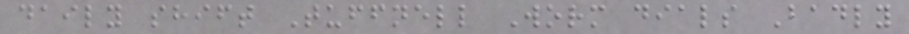daily shift Tuffnell Worm dials Badly
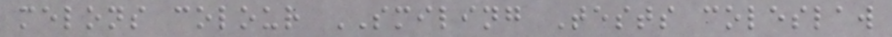melons colour SMILING Tests coleslaw
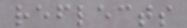reflects
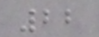22
